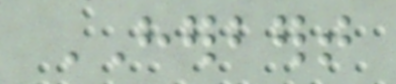HERBERT
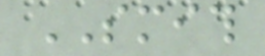SMITH
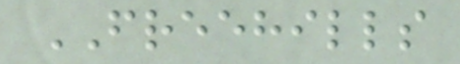FREEHILLS
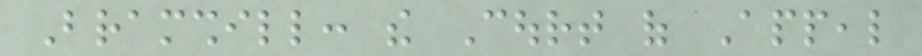Bramshill: the Court of Appeal
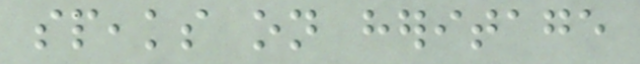speaks on heritage
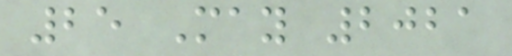25 May 2021
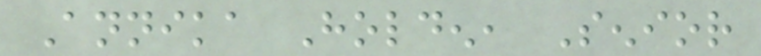Annika Holden, Senior
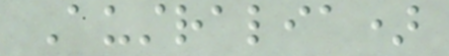Australia)
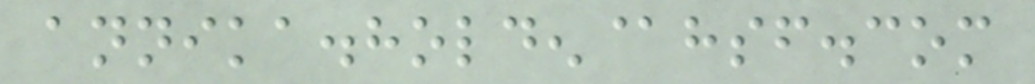annika.holden@hsf.com
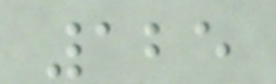125
